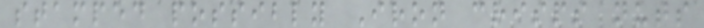stamped possibly Iron crisps nuts
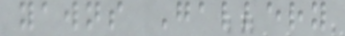yawns Gallery
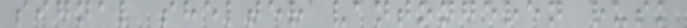signal shelter vantongeren rusk
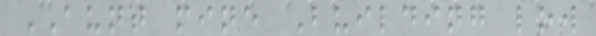AUNT mine Building low
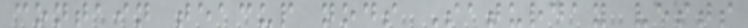contain teacup nods Saturday vests
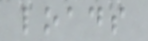loads
